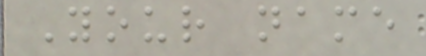Your name
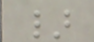}
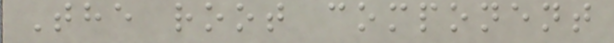The root component
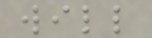will
